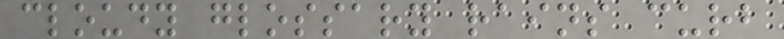cloudy glossary rains curb
